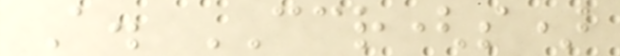A. CCR(s)
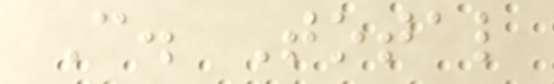C. Total
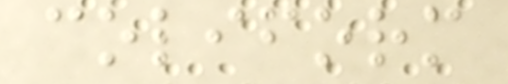coliform
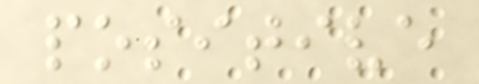positive
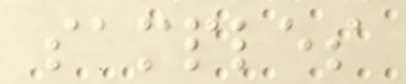samples
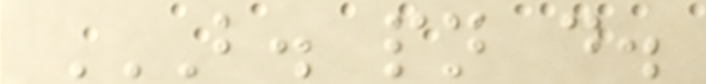B. PN D.
